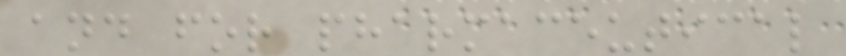and for pharmaceutical
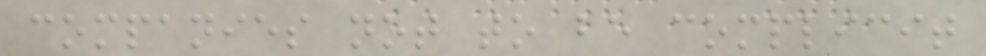companies not to be complicit
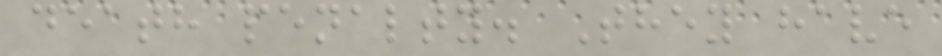death penalty. They have
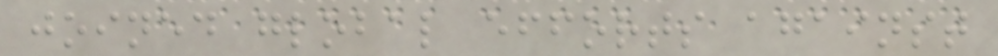joined global efforts against
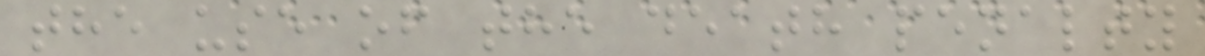the use of the death penalty
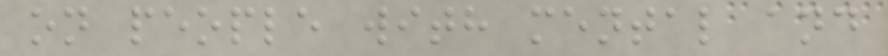on people with mental and
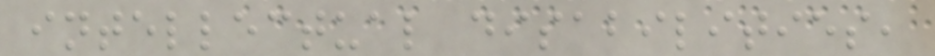intellectual disabilities,
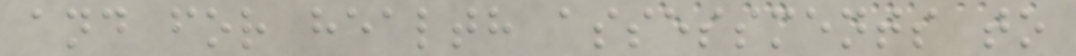and for health assessments to
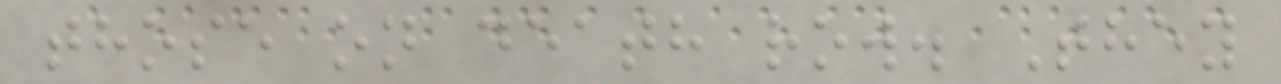those on death row. They
